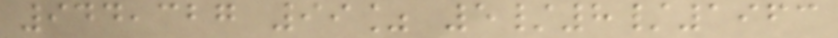944,327 99% 5/8/1963
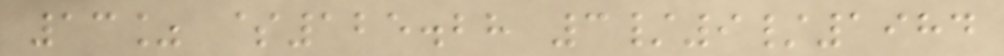13% $125.28 3/9/1984
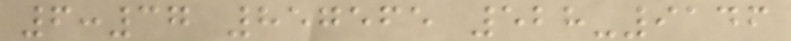6:37 857565 528-9146
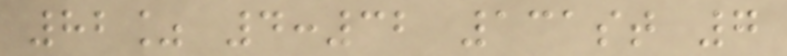82% 4:32 131st 7
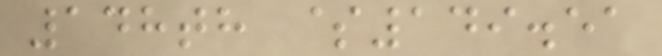148th $149.51
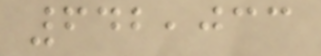642,033
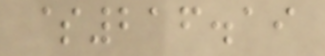$216.19
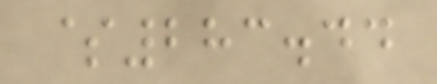$283.44
